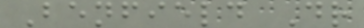Benfield Dr
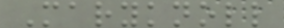Maryknoll
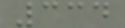334
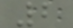2
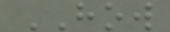HOW
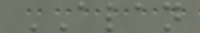ALAN
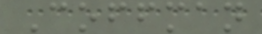Coffman
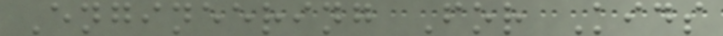Engineering For Kids
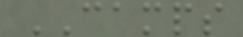CAMPS
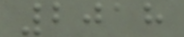2018
